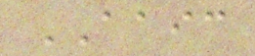AAIC
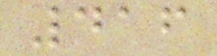416
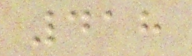418
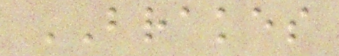BRAKES
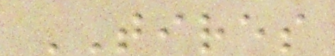TIRES
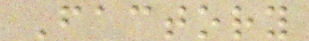Factory
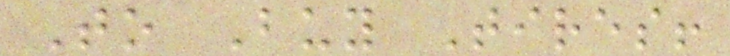To Buy Tires!
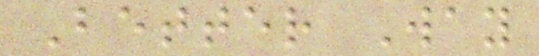Better Way
